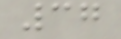37
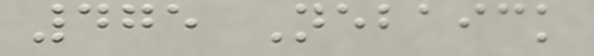475 Nebaick
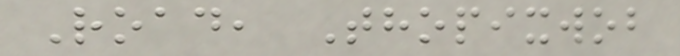Road, Thopixwob
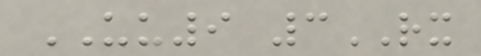UU9 3RX
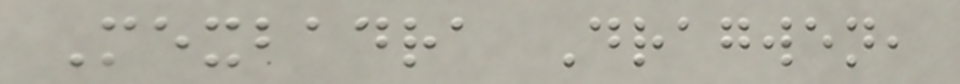Mexbadra Dragwen,
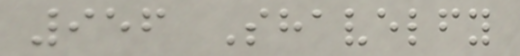956 Shavelfy
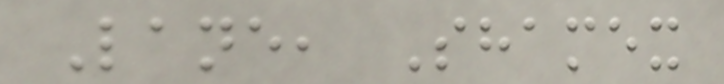Lane, Shamex
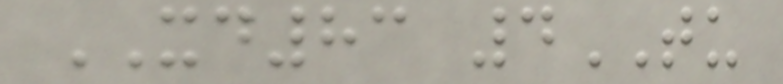XD83 4TU
